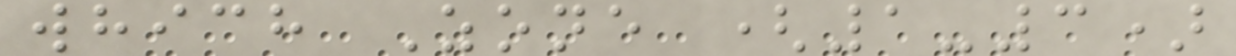which Zone (1-3)
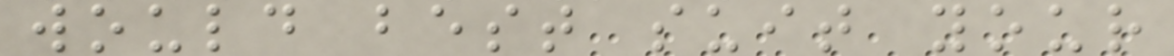would best suit your
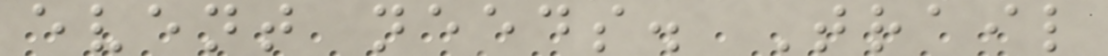event needs. Trail
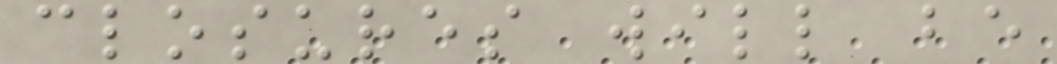closures will be
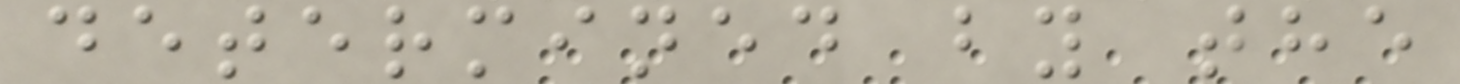determined by the
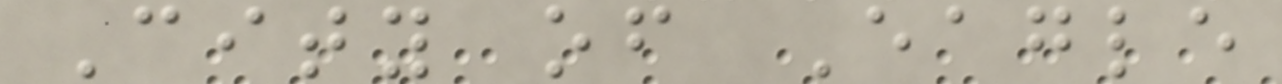City of Eagle
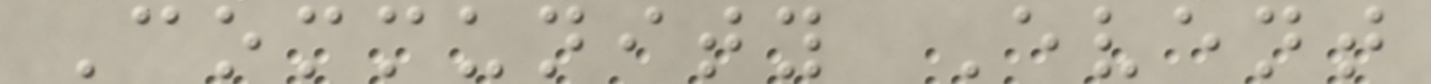Community Event
